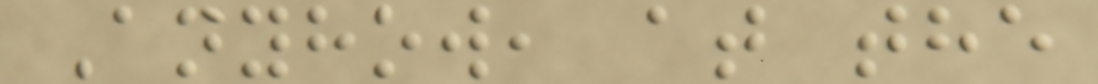Anyhow, at the
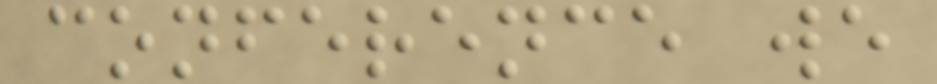conference we
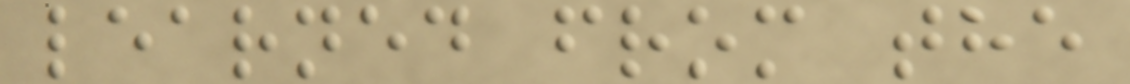learned from the
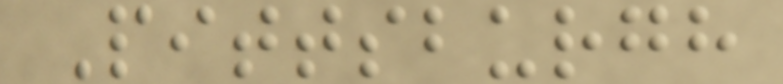Pittsburgh
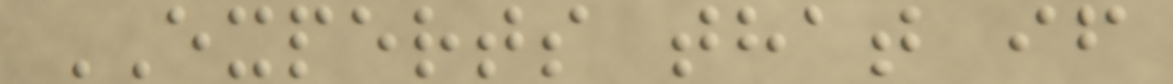EXPERTS that if
